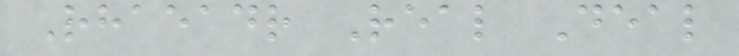Rhaeadr Real Deal
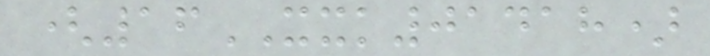(16XXK01418)
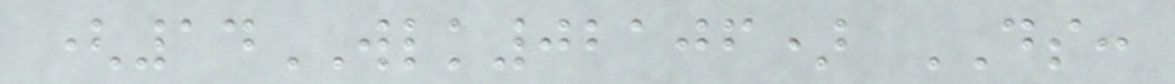(14WLK02106) DS:
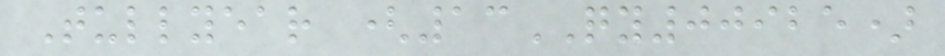Tullyear (13QY00925)
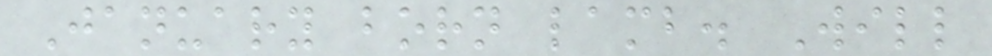January born lamb. Will
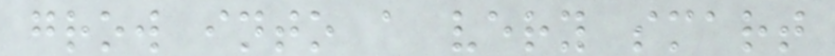grow into a very smart
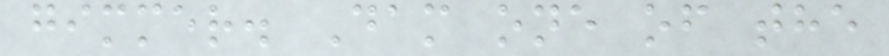gimmer. Dam one of the
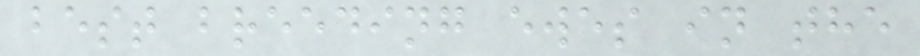best breeding ewes in the
